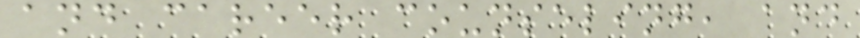and career counseling, and
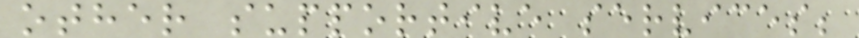other supportive services;
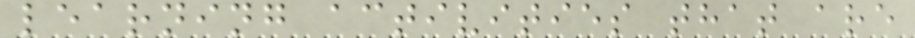learning activities that are
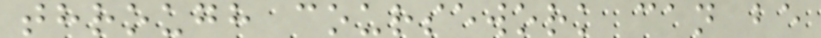through coursework can be
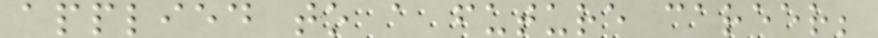applied to a future career;
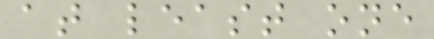at least one
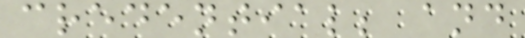credential; and
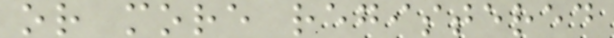or more registered
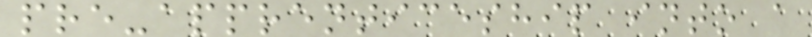pre-apprenticeship into a
